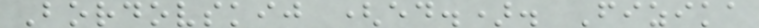Bordovskij (ed.). Fizika
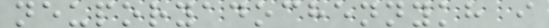neuporyadochennykh i
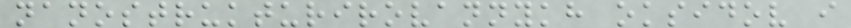nanostrukturirovannykh oksidov i
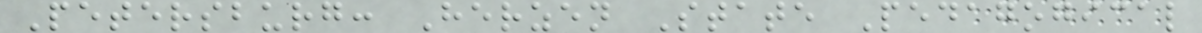Petersburg: Herzen State Pedagogical
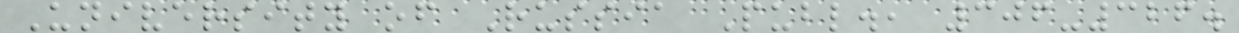University of Russia Publ., 306-326.
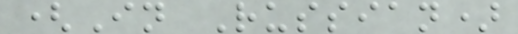(In Russian)
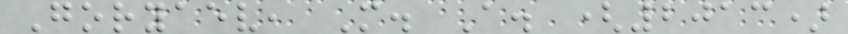Goryaev, M. A. (2013)
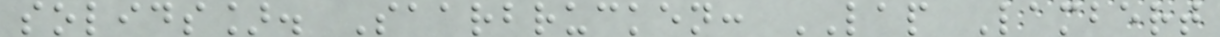solids]. Saarbrucken: LAP Lambert
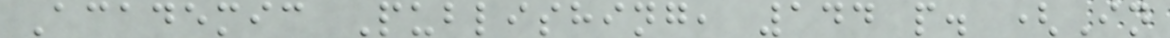Academic Publishing, 144 p. (In
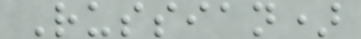Russian)
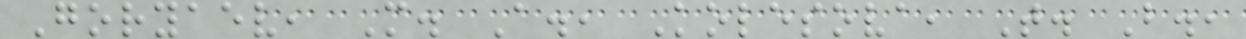Goryaev, M. A., Kolesova, T. B.,
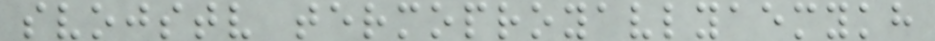svojstv termoproyavlyaemykh
